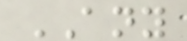ANY
